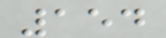154
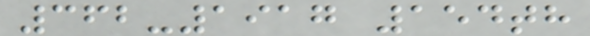362-1917 154th
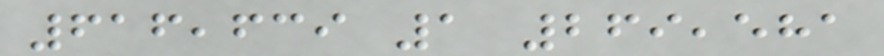616,639 1 269,581
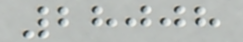28008
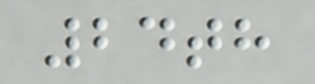24th
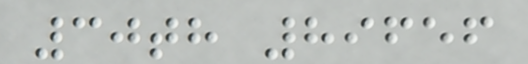30th 89656
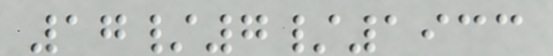17/7/1933
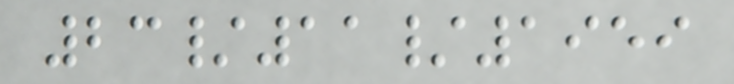23/11/1959
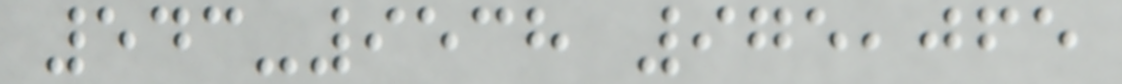543-9538 975,065
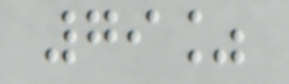79%
